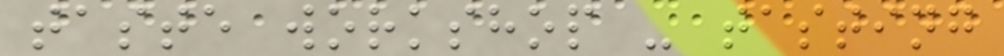taste workshop - tasting
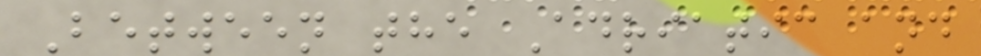Between the Adriatic and
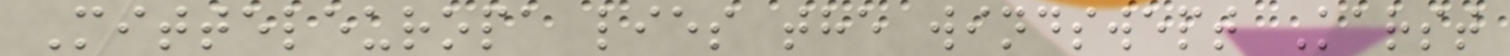Mitteleuropa lies the windswept Karst
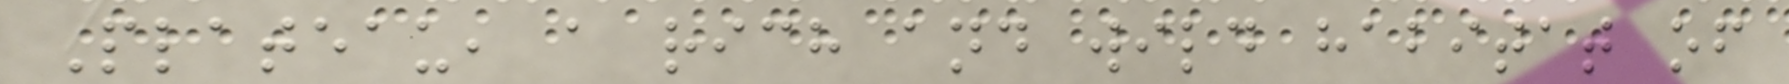Plateau, a rich and wild habitat of
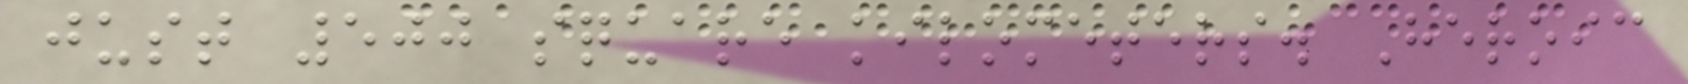just 500 square kilometers. Heroic
